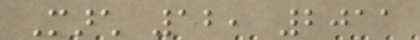March 12, 2011
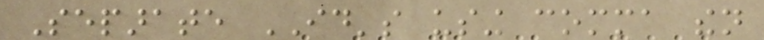Separate ID's using comma then
